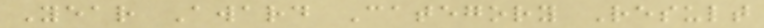Year Award Category Result
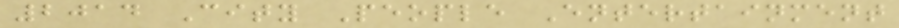2014 City People Entertainment
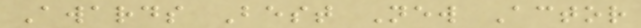Awards Best New Actor
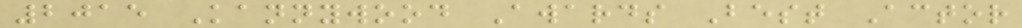2015 Kannywood Awards Best Actor
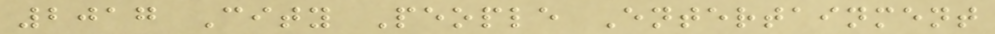2017 City People Entertainment
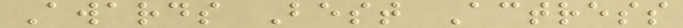Awards Best Actress
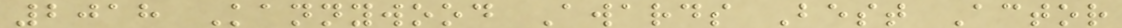2018 Kannywood Awards Best Actor
